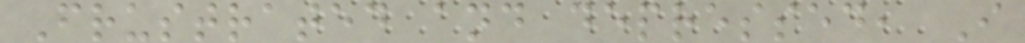Frustrated and depressed, I
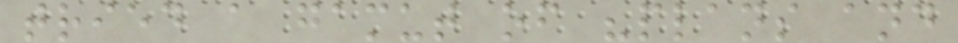tried a gamut of "plans and
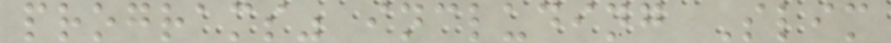programs" including Slim
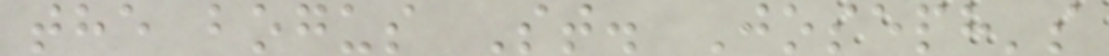the bogus St. Joseph's
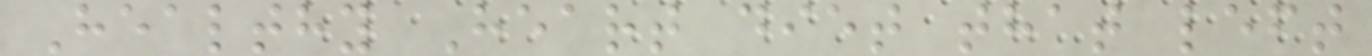Healthy Heart diet that left
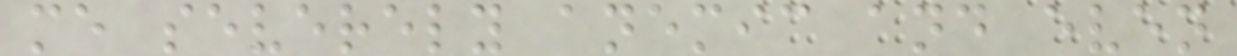me severely anemic and even
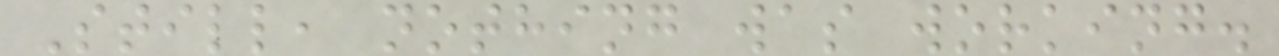Still, nothing was working.
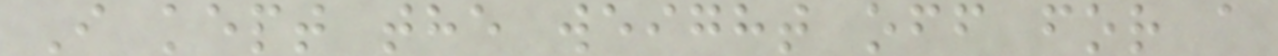I kept the weight off for a
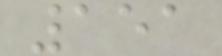151
